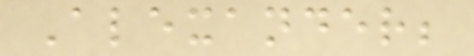Alexander;
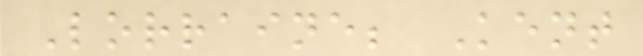Lorraine; Kent
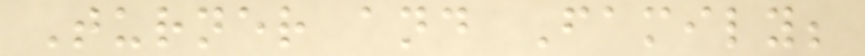Turner and Family;
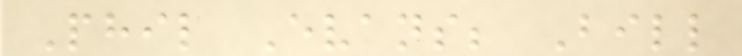Phil Evans; Bill
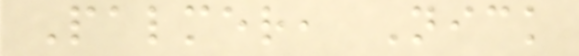Palmer, Nick
